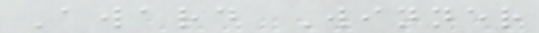Award Winner
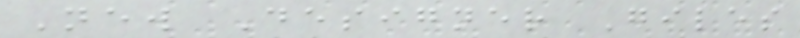New Designer Giles
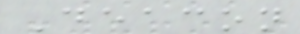Deacon
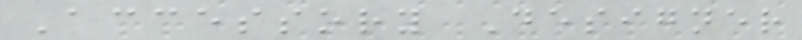Accessory Designer
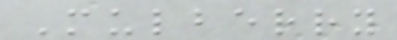Mulberry
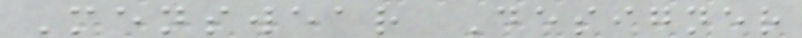Menswear Designer
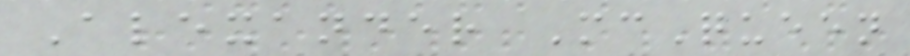Alexander McQueen
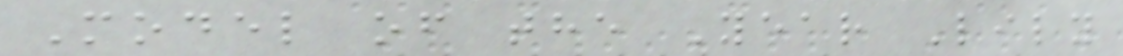Model of the Year Lily
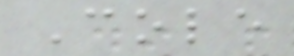Cole
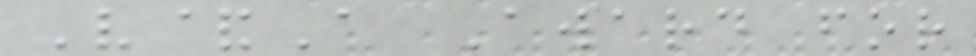V&A Award for
